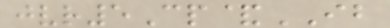jvr5Cp&IB
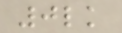0lk
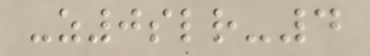-z0slr-4
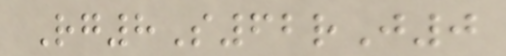Rg8S62rJ0
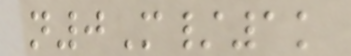n0M/1k
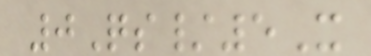0Qs/5X
